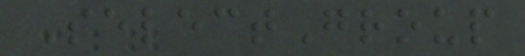SelectGroup
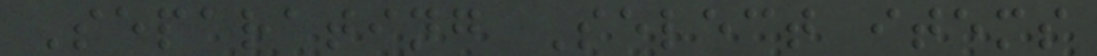Separating Select items
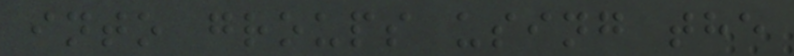into groups using the
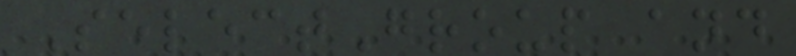SelectGroup and
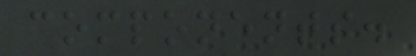components.
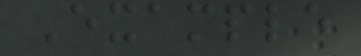Example
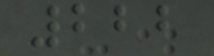222
